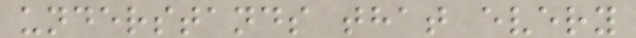understands that every
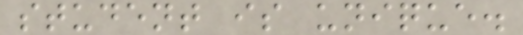student is unique.
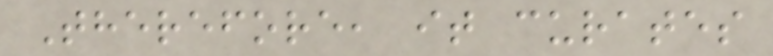Therefore, it curates
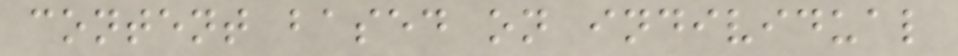content based on individual
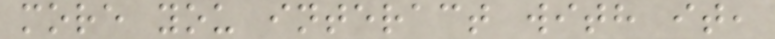more you interact with it,
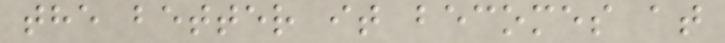the better it becomes at
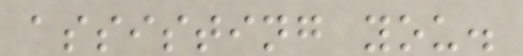assisting you.
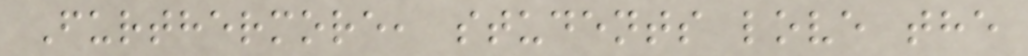Furthermore, students love the
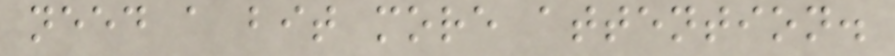need a bit more attention.
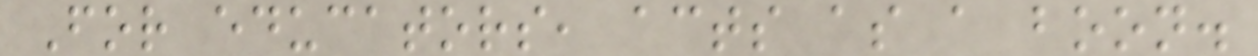For educators, acts as a boon.
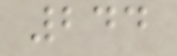244
